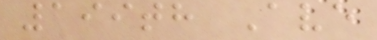199th Ave
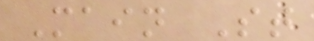Main St
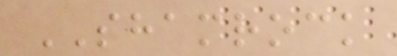SHAMROCK
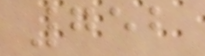752
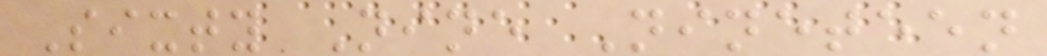Sixty Nine Nineteen
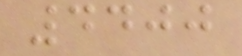4400
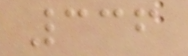336
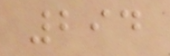294
